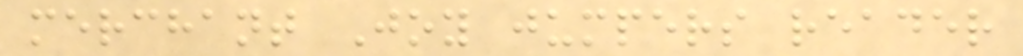merchant Joy jumpers reader
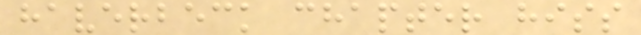haverbeck chapter hiss
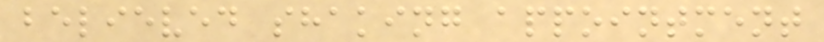believed shaking appointment
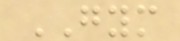GYM
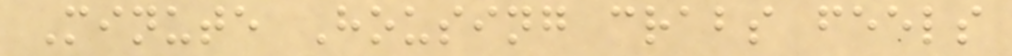Minute Housing crabs feels
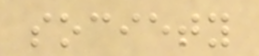society
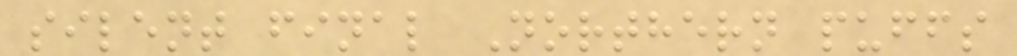silent final Northern puffs
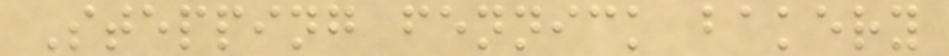Stepping fennick bakery
